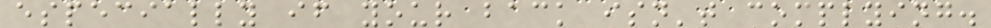especially if your back isn't complying.
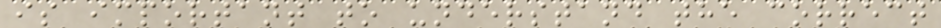is important to understand the correct
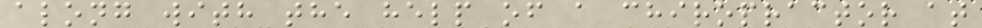along with the help of a chiropractor at
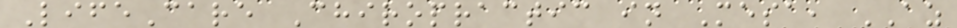LifeCare Chiropractic in Mesa, AZ
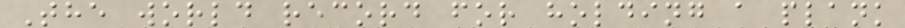The world record for holding a plank
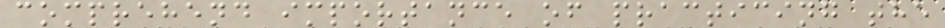comprehend importance of practicing the
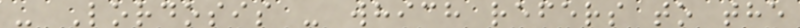- Lordosis - which refers to the
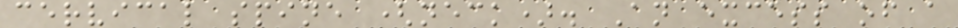cervical spine (neck). An excess of a
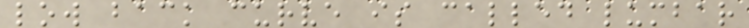low back curve is called lumbar
